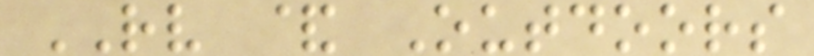RV & Outdoors
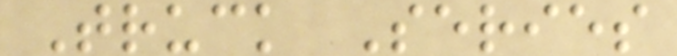Truck Series
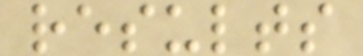results
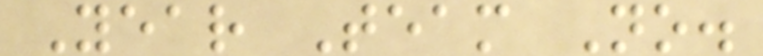Year Team No.
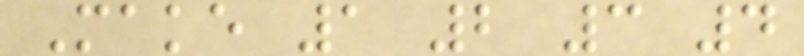Make 1 2 3 4
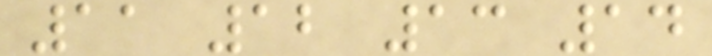11 12 13 14
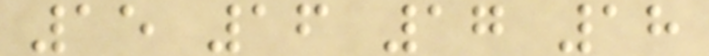15 16 17 18
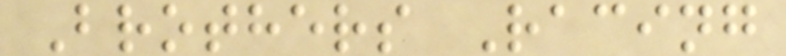Brothers Racing
